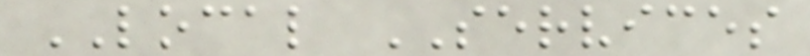LOCAL SERVICES
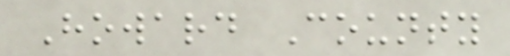Howard County
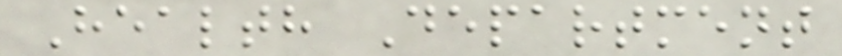Health Department
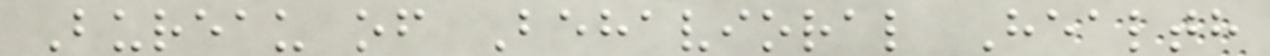Bureau of Behavioral Health
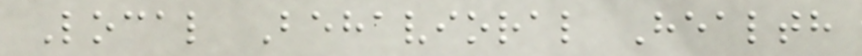Local Behavioral Health
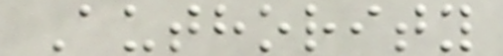Authority
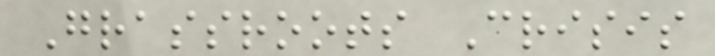Grassroots Crisis
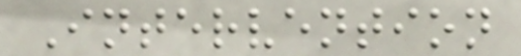Intervention
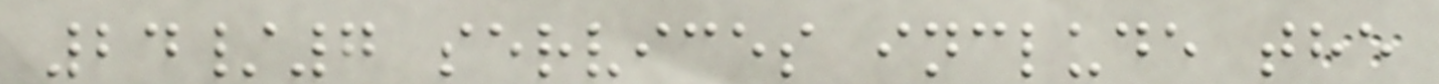24/7 services include the
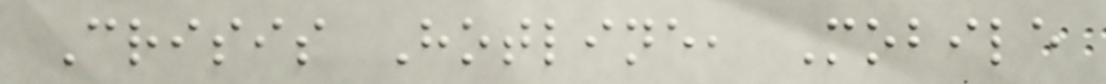Crisis Hotline, Mobile
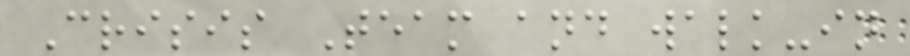Crisis Team and walk-in
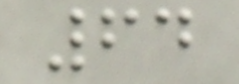64
